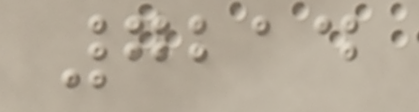7214
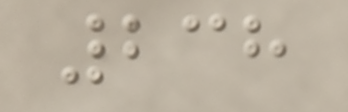238
